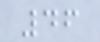46
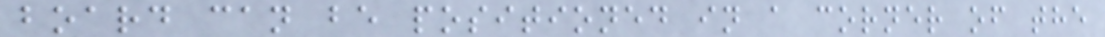board can be positioned in a corner of the
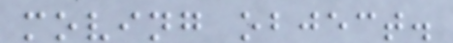moving object.
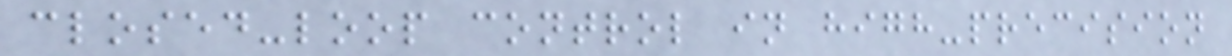closed-loop control in high-precision
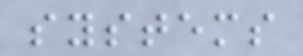systems
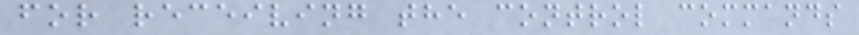for receiving the control commands
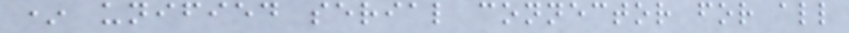* unified serial connector for all
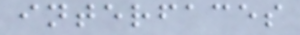interfaces
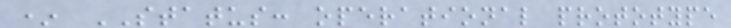* STATUS: operational prototype
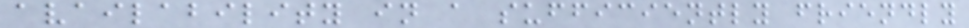availability in a sufficiently friendly
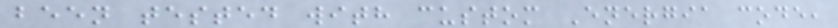been tested with custom Energia code,
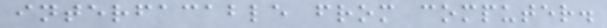interfacable from computer.
